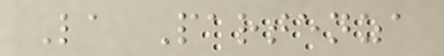La Partenza
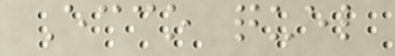Ecco quel
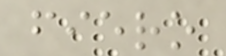fiero
